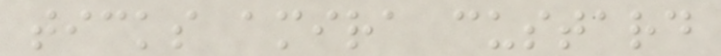ticks amira custard
